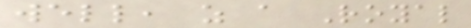well, as a Royal
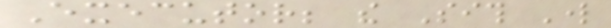Executor; the Sith Lord
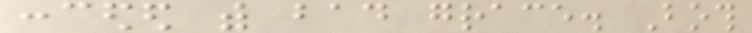conceded with bad grace. Both
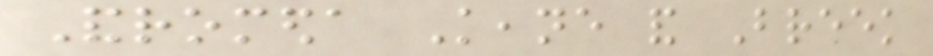Andromeda Keane and Breek
